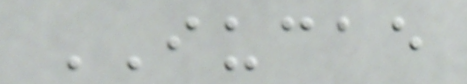IUCAE
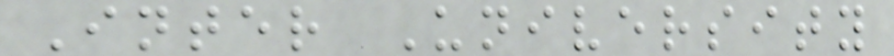Inter University
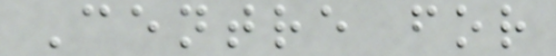Centre for
